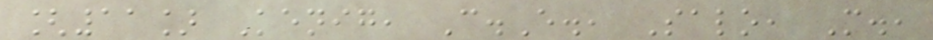[11] Kenig, C.E., Salo, M.,
